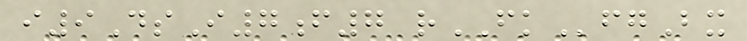i9DsI7f7 rFKfgBx
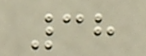38
